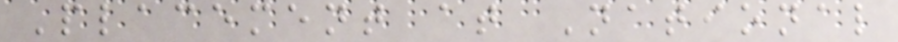Placement at National
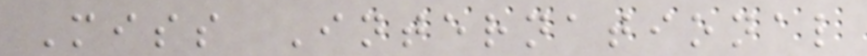Miss International
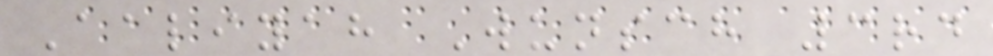Aaliyah Wunsch 3rd
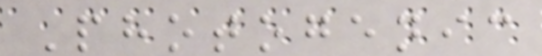Photogenic
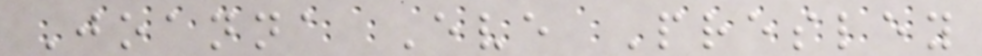Joanna Eve Presley
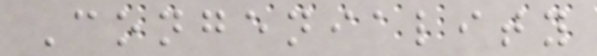Congeniality
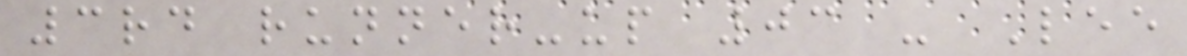3rd runner-up 03 - Lee
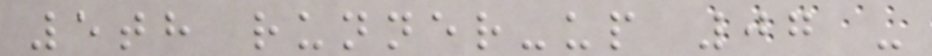5th runner-up 07 -
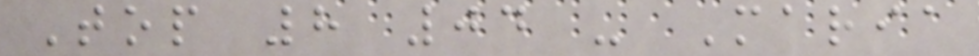Top 8 04 - Maria
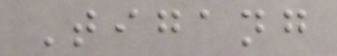Tigang
